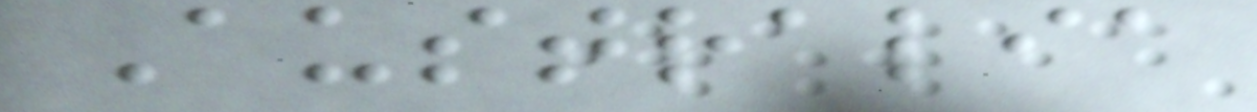Australia
